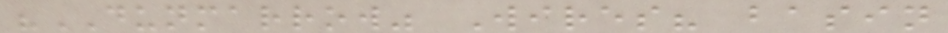"DUNMARROW" Wires? basin
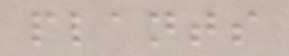plants
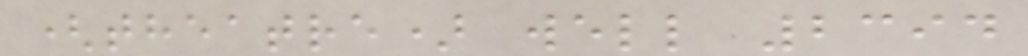(theatre) well 2394
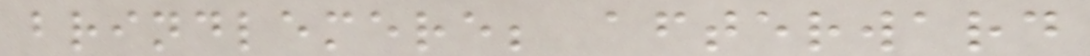brindlemere; afterward
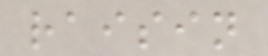raisin
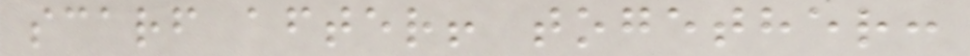scarf after! together:
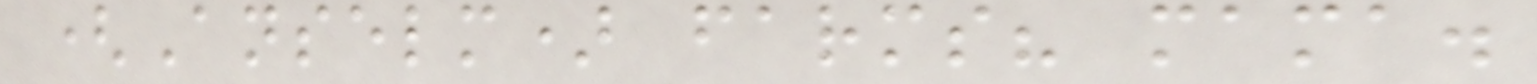(Anselm) farms? mama.
